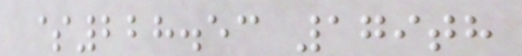$228.53 179th
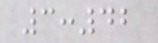3:42
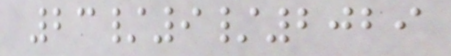23/9/2029
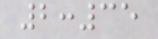2:35
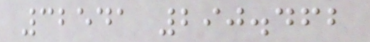32541 290.462
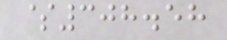$308.58
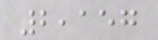2,157
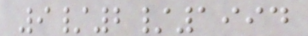9/2/1994
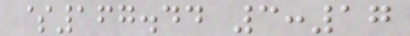$167.44 3:17
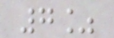7%
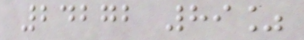24272 89%
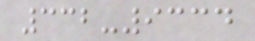332-9334
